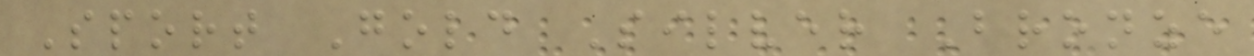Sport Gold Silver Bronze
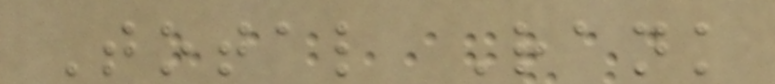Total Rank
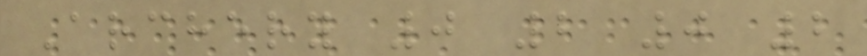Archery 0 2 0 2
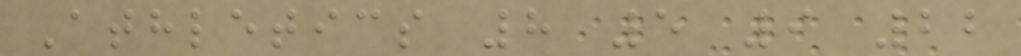Athletics 8 5 9 22
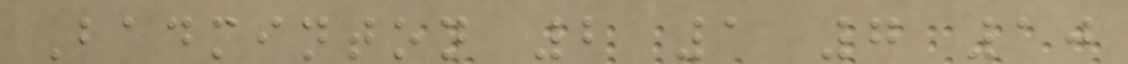Badminton 2 1 7 10
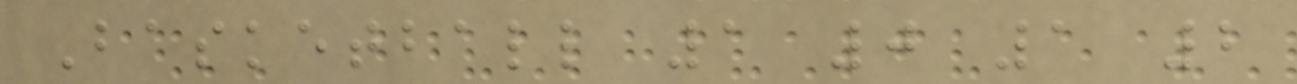Basketball 1 0 1 2
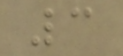3
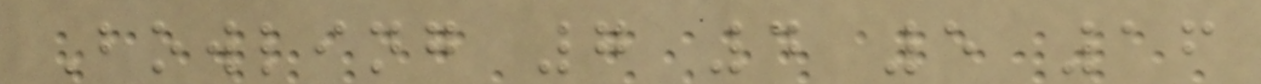Bowling 7 4 5 16
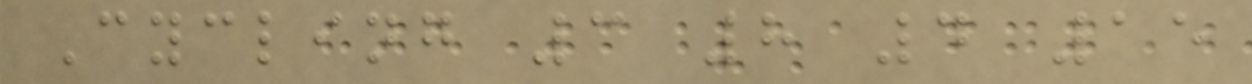Cycling 3 8 4 15
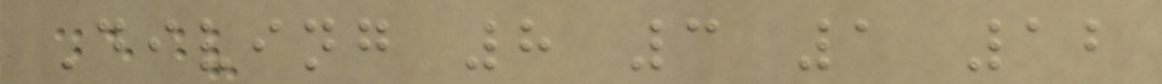Diving 8 3 1 12
